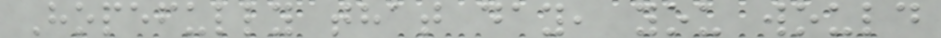Hopefully that day, you would
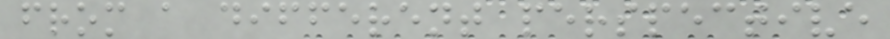from a different perspective
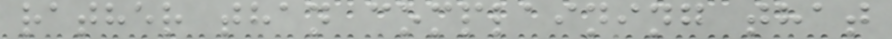rather than complaining that
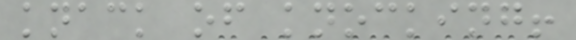knack of knocking!
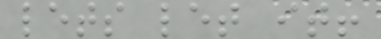lets let it!
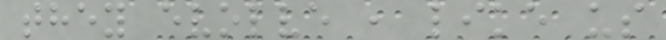they evolve , like us
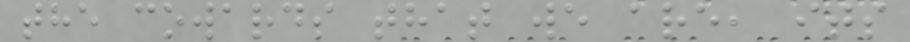the cowards that we are, its
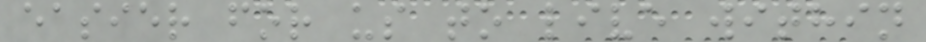easier for us to live within
